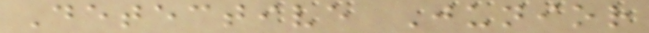Detective Junior
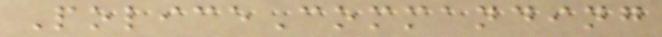PoliceCommanding
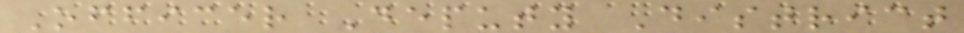Officer Deputy District
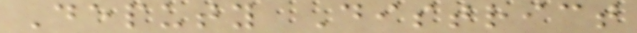Deputy District
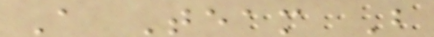A Team B
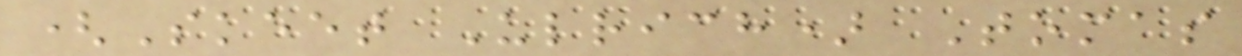(Skeet Ulrich) Tomas
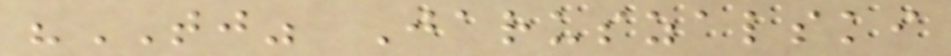"TJ" Jaruszalski
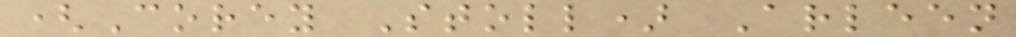(Corey Stoll) Arleen
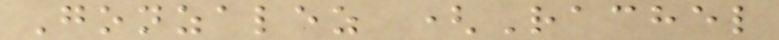Gonzalez (Rachel
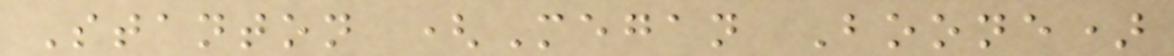Stanton (Megan Boone)
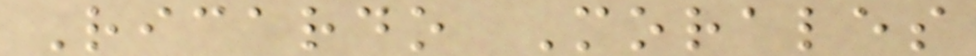Ricardo Morales
